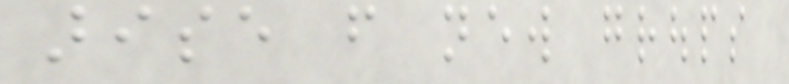arise from new groups
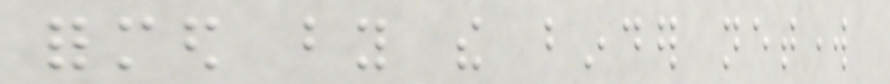formed by the binder network
